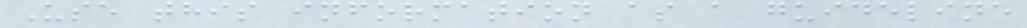Use this information as a guideline
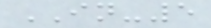IN-5
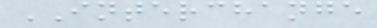INTERCHANGE
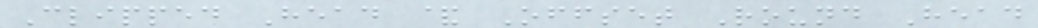Clipped Head & Offset Round Head
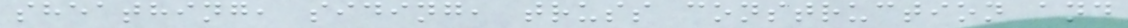sheathing, siding, truss construction and
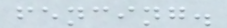fencing.
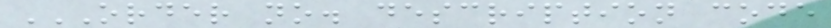ORDER NO. DESCRIPTION CODE
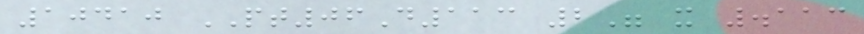10410 PT06D113 2" x .113
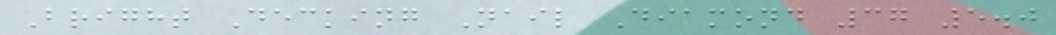Bright Decking Nail Diamond 37 5.0
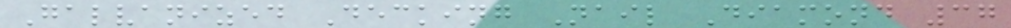Galvanized Decking Nail Diamond 37
